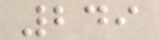249
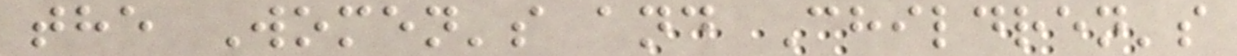the Women's and Children's
